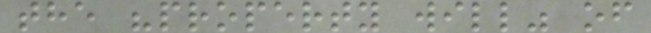the "property will" of
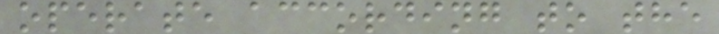operate according to the
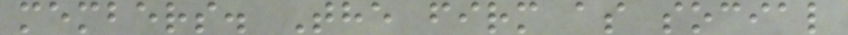members. The firm as social
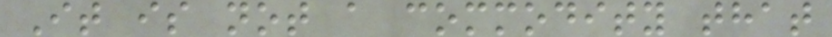It is not a commodity that
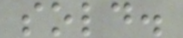sold.
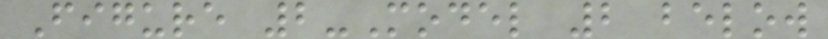Figure 2-Model 2 below
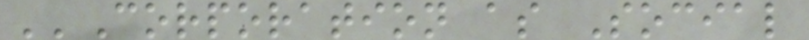''Corporation as Social
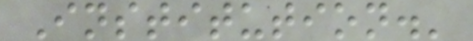Institution.'
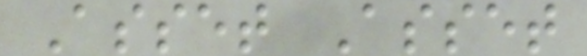Asset Asset
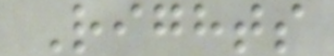Rights
